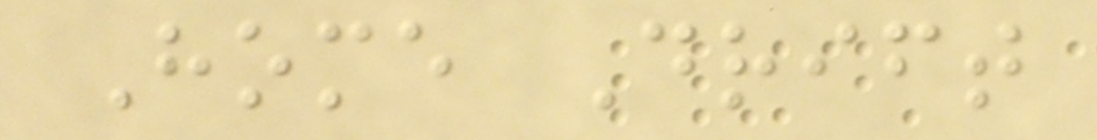Home Drift
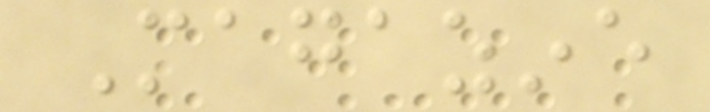Magazine
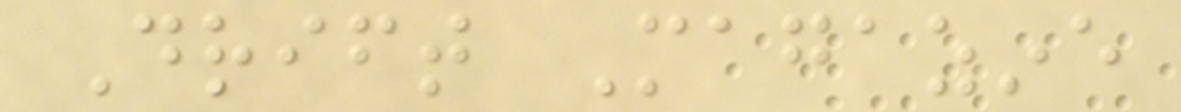Drift Magazine
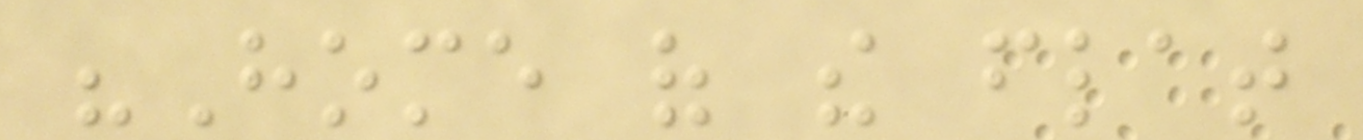"Home of the flat
